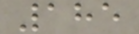185
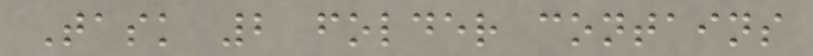Task 2 folder contains
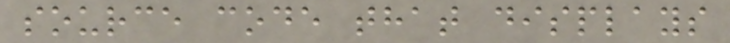source code that displays
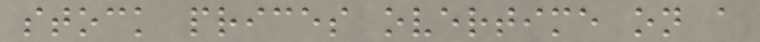stock prices overtime on a
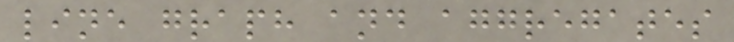line graph and aggregates
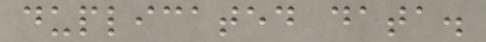duplicated data.
